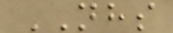NHS
